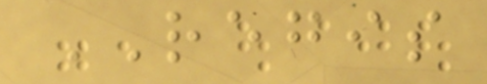REGIS
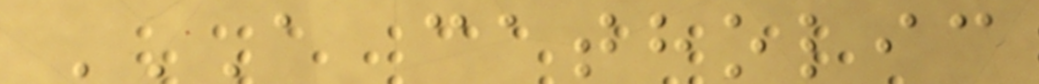A CATHOLIC
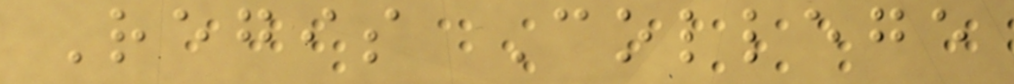Regis College
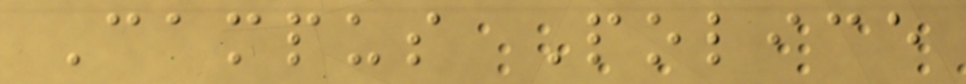Campus Police
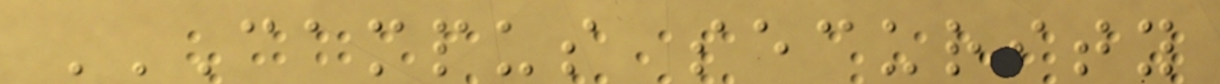CAMPUS SECURITY
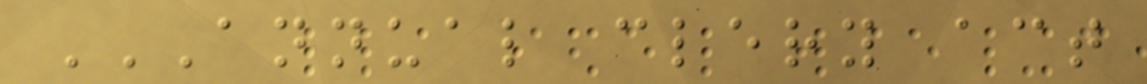ANNUAL CLERY ACT
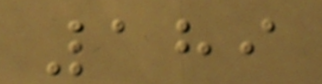189
